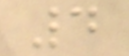4
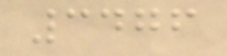3476
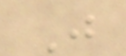J
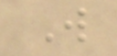W
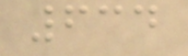634
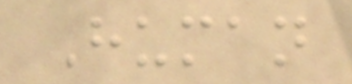Human
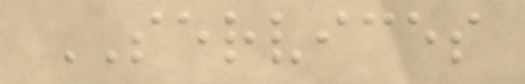SERVICES
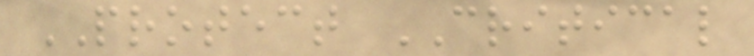PROTECT CRITICAL
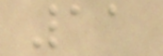11
